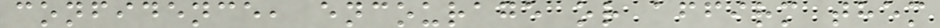confidence, encourage or affirm them
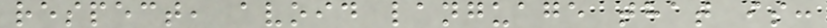respect, avoid language that is:
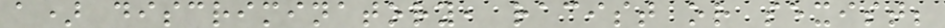a) discriminatory, racist or sexist;
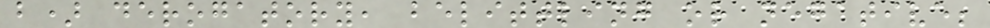b) derogatory, belittling or negative;
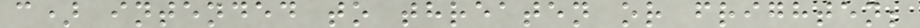c) intended to threaten or frighten;
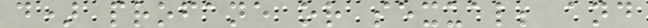d) profane or sexual; and
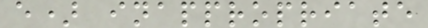e) inappropriate
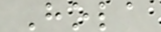Hola
